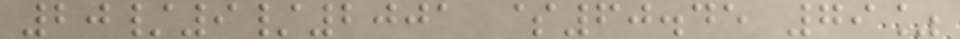20/9/2001 $60.45 79%
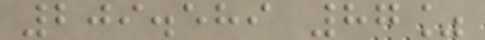209.589 87%
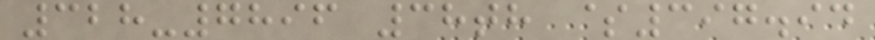328-7896 38th $397.94
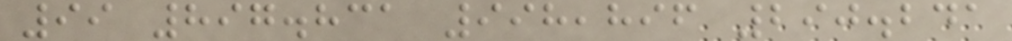99 897.831 998,896 290.241
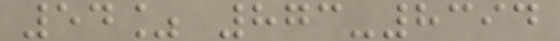54% 873-8394
